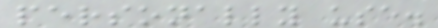personally use.
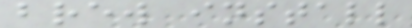brew install
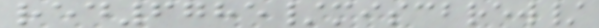red6785/miscbrew/
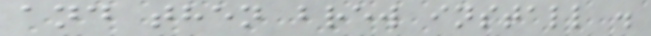and then brew install .
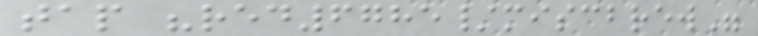tap "red6785/miscbrew"
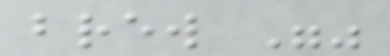brew ""
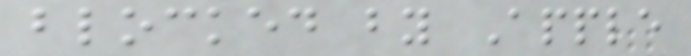blocked by Apple
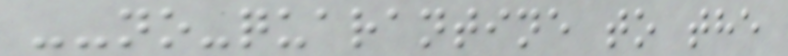--no-quarantine to the
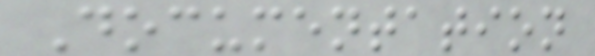Documentation
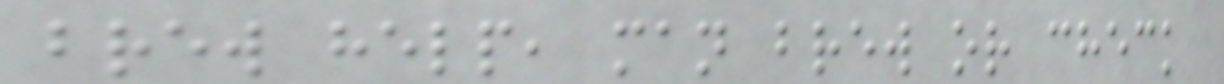brew help, man brew or check
